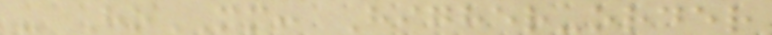- HoMM: Higher-order
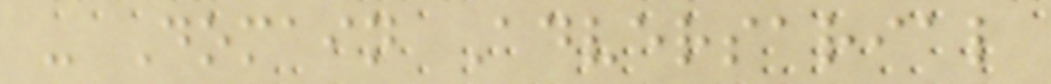- Domain Adversarial
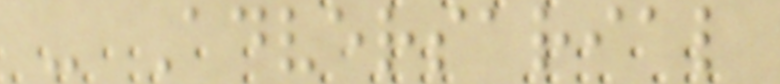- Adversarial
